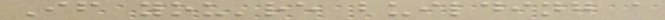If you're building a
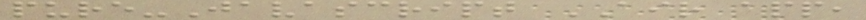pure-Javascript AIR app,
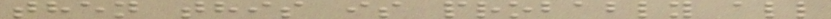then this is probably all
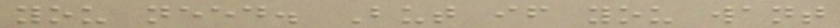you need. But if you want
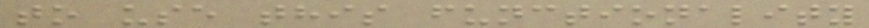to use this functionality
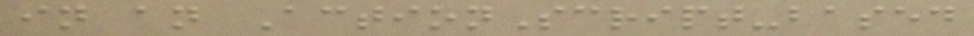in an ActionScript-based
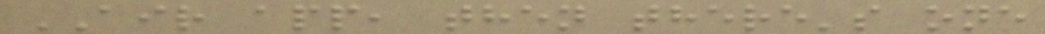AIR app, then there's one
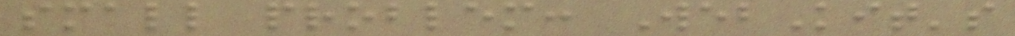small problem: WebKit's
